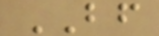BF
